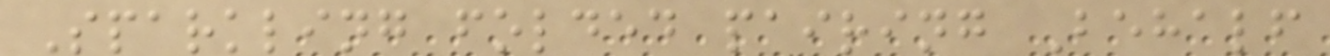Sparkling folded pairing Behalf
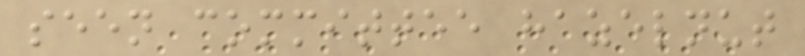seen committee hazelnut
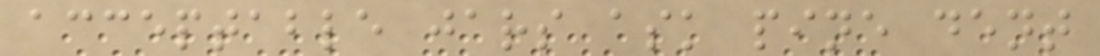acceptable jars ask pine dent
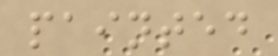painted
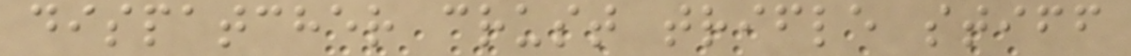dispatcher crust trifle stiff
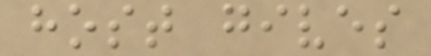host gives
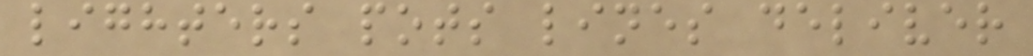lighters pots lines deliver
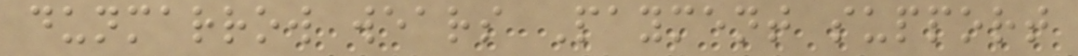dunmarrow wears Payment support
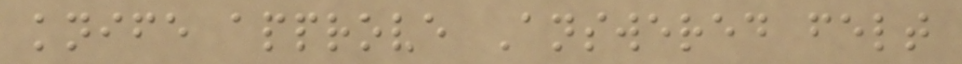knife approve Answered felt
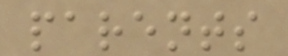parents
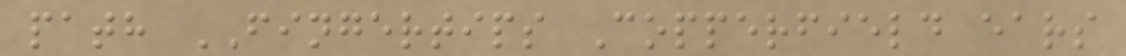path FINGERTIPS Copperfield ears
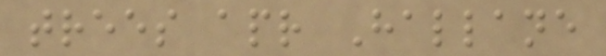trees apr Hallane
